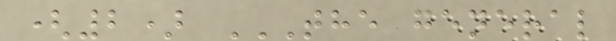(2) THE GENERAL
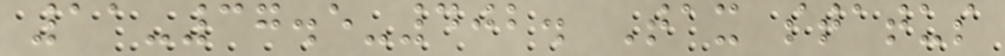11-37.5-402. Tax status
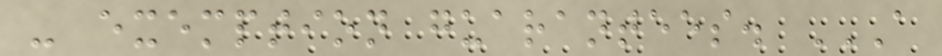- exemption guarantees. A
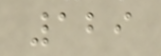129
